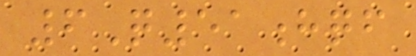6Q51hqf
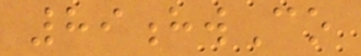89hwCo
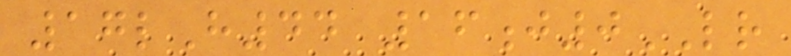17lH44 16j0LR
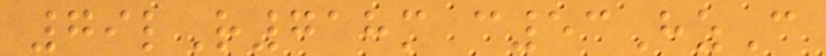79lR718m c53HzC
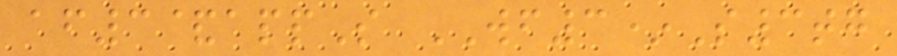af3&appS WF3*S3tg
